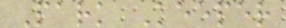Park Keeper
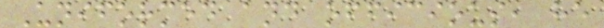Uniformed and officious, he
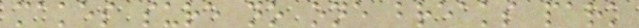makes sure no one breaks park
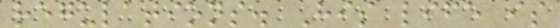regulations. His life is
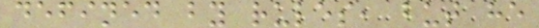defined by rules, but he
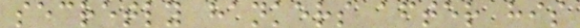secretly hankers after his
